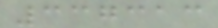337313
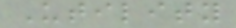Utility
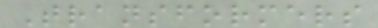Transformers
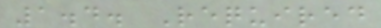1.4. Required
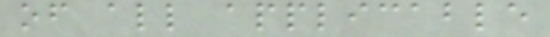of all applicable
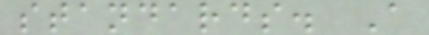standards. A
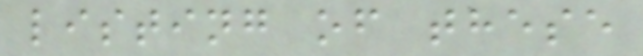listing of these
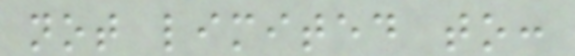not limited to:
